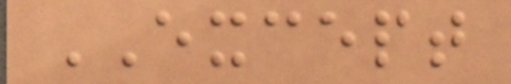EXCEPT
